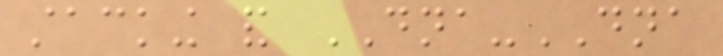stacking and DNA-DNA
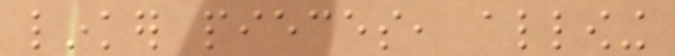linker pieces, allowing
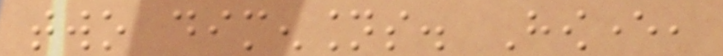two dimensions. However,
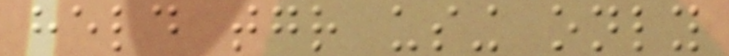held together using only
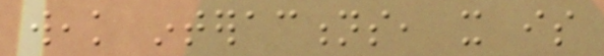weak interactions, it is
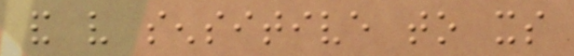and very sensitive to its
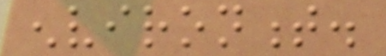environment.
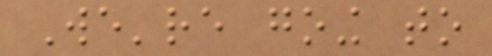We're going to
